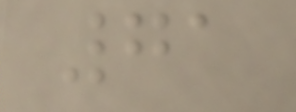71
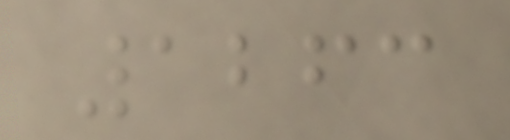1263
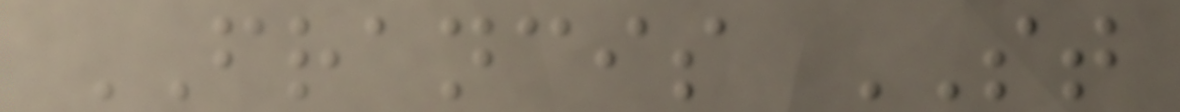FRANCIS ST
